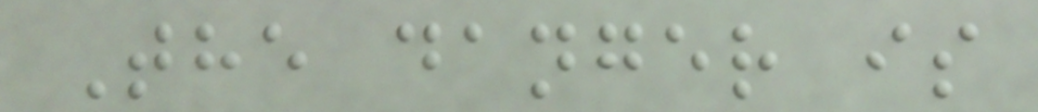The danger is
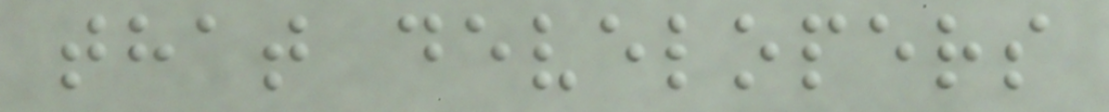that developers
